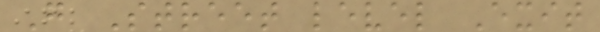G Street level Exit
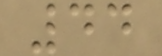44
